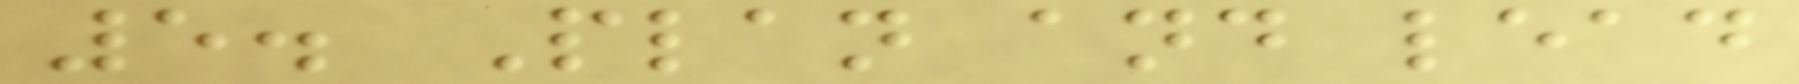5. Plan and lead
